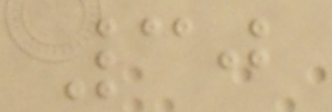30
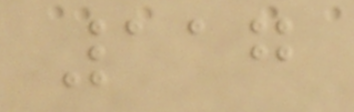117
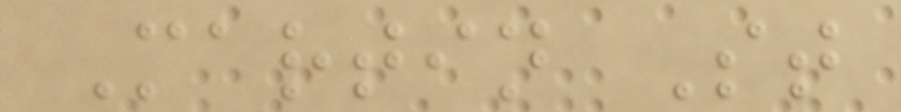Martin St
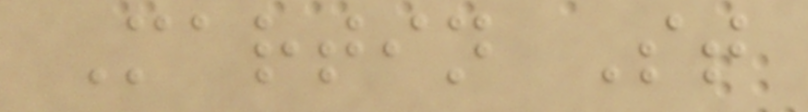Martin St
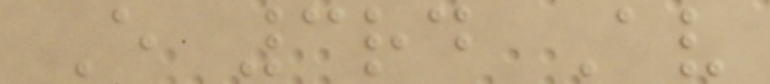E 3rd Av
